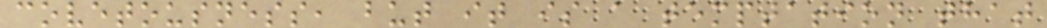covetousness, but it is a temptation that
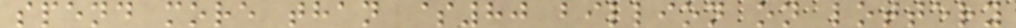spend more than $80 billion on lottery
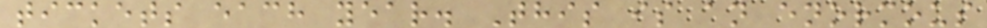tickets each year. This is an enormous
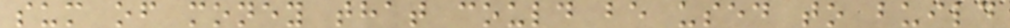sum of money that could be used to build
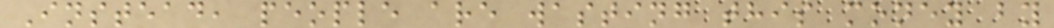Instead, people are wasting this money by
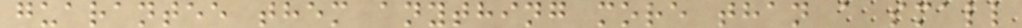guarantee them anything more than a small
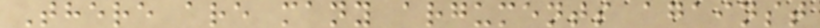There are many arguments against
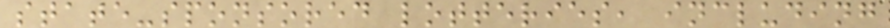state-sponsored lotteries, including
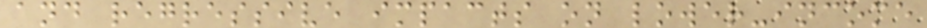and regressive impacts on lower-income
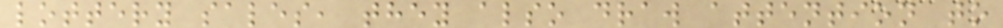lottery sales, they also draw attention to
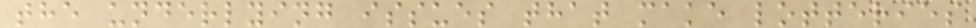the underlying issues that make lotteries
